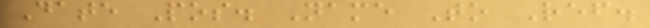Date Pos. Name To Ref.
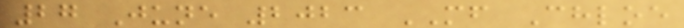27 June 2023 MF Chloe
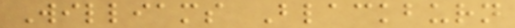Williams Blackburn
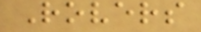Rovers
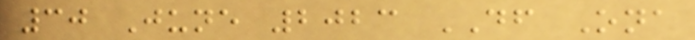30 June 2023 DF Ona
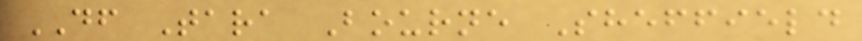DF Tara Bourne Sheffield
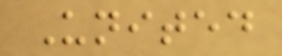United
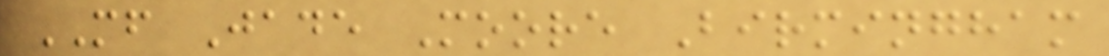MF Jade Moore Birmingham
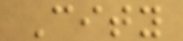City
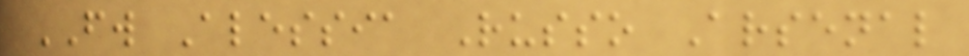FW Alessia Russo Arsenal
